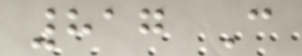817 C
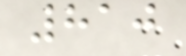810
